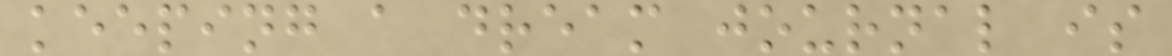keeping a dream journal is
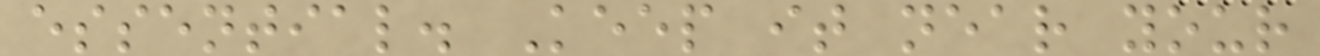essential. Keep it near your
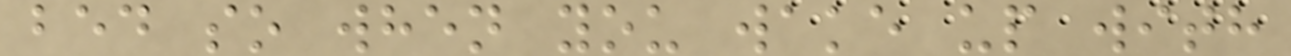bed so when you wake up with
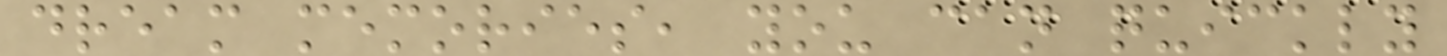dream memories, you can quickly
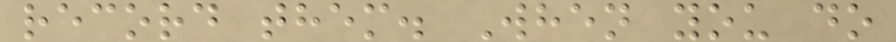record them. When you do
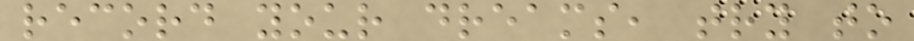record your dreams, try to
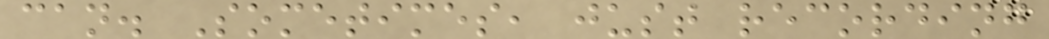can. Sometimes, just recording
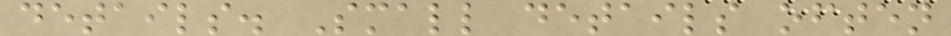details. Small details often
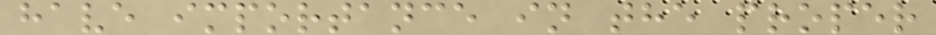have importance in the proper
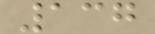137
